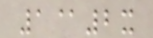1@2x
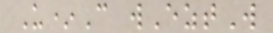U*C wEztW
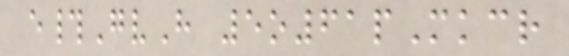e#GvH 5o61pMkcr
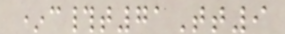*c#t71Tt9
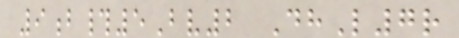9b#5Bv2 DhL7r
